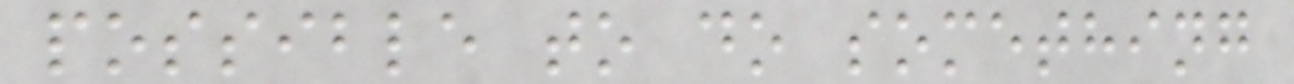possible to do something
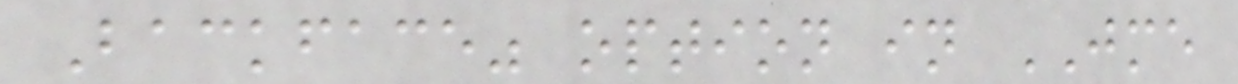Backface" option in JME
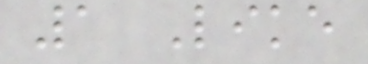1 Like
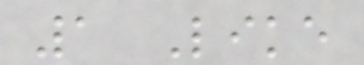1 Like
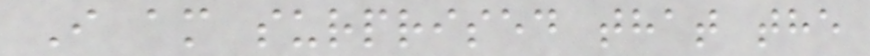I am surprised that the
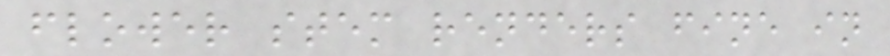flower stem renders fine in
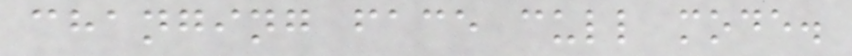changing face cull mode.
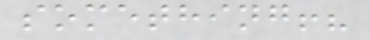something!?
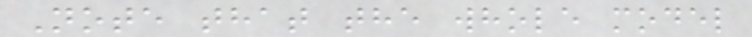Note that the whole model
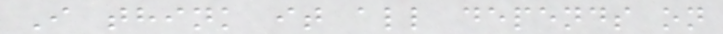I think it all depends on
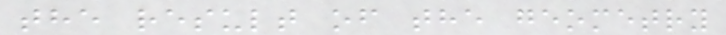the result of the geometry
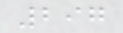297
